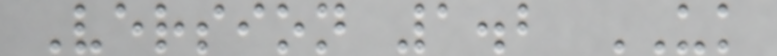Version 1.2 UK
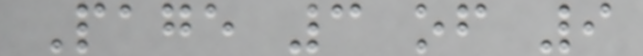Page 3 of 9
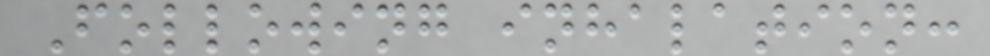Following inhalation:
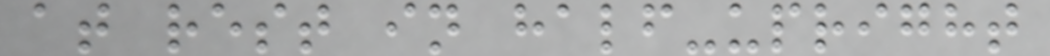at rest in half-upright
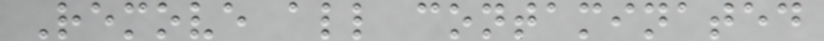Remove all contaminated
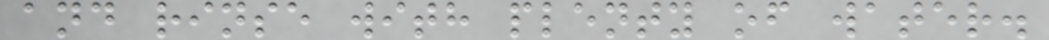and rinse with plenty of water.
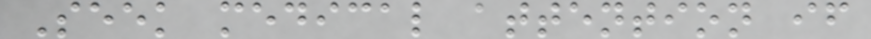Seek medical attention if
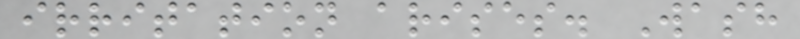irritation arises. Wash
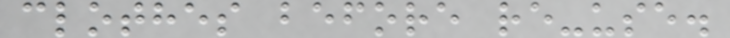clothes before re-use.
